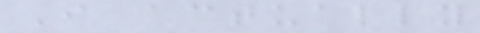I actually
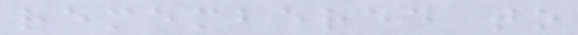remembered to
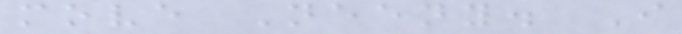move Neeny. I
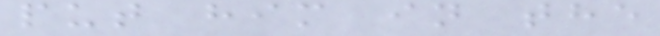put him in the
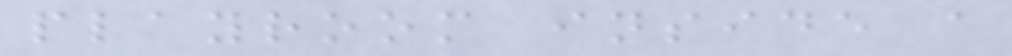playroom inside a
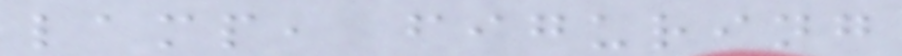lamp, figuring
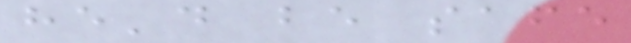he'd be safe
